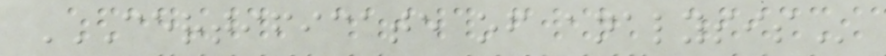CERTIFICATE OF ANALYSIS
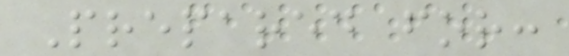Prepared for:
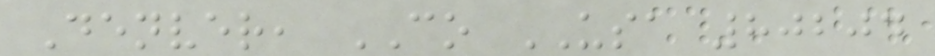Denver, CO USA 80204
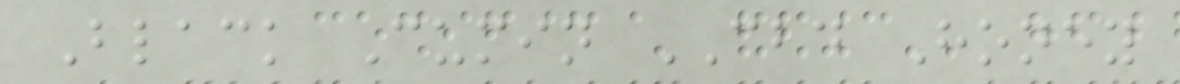Black Cumin CBD Honey
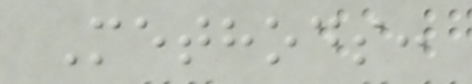Methods:
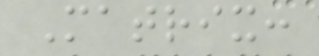Matrix:
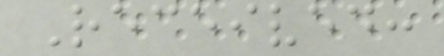Received:
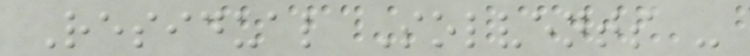Residual Solvents -
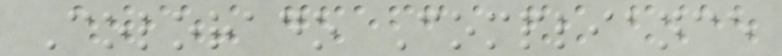Colorado Compliance
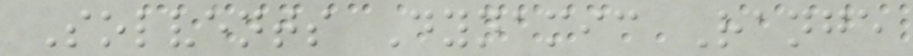Solvents Dynamic Range
